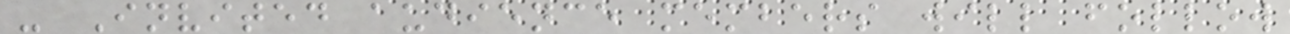- Invited audience members will follow
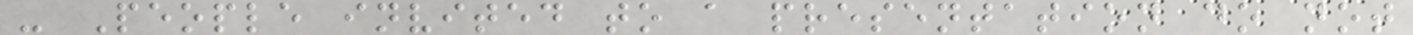- People invited to a presentation do not
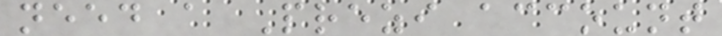need a Prezi account
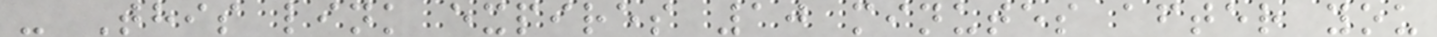- This link expires 10 minutes after you
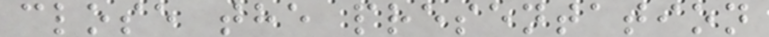close the presentation
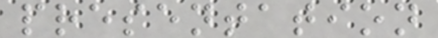presentation
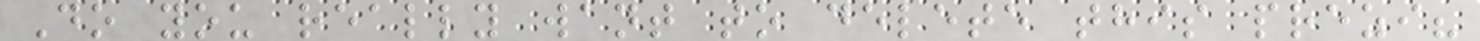Do you really want to delete this prezi?
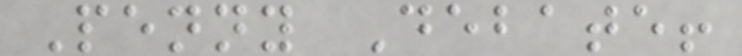Penny Debate!
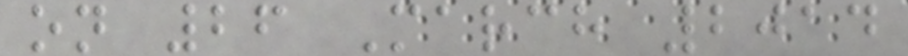on 26 March 2014
